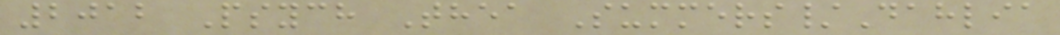2012 Psych Thea Summers/Dahlia
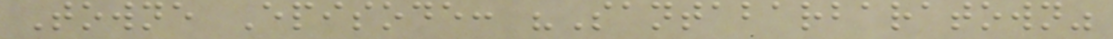Towne Episode: "Santabarbaratown"
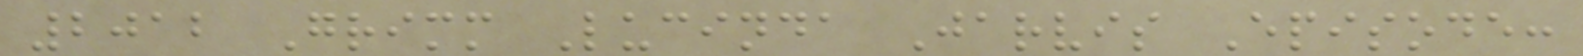2012 Grimm Lucinda Jarvis Episode:
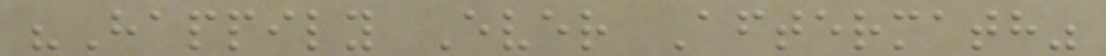"Happily Ever Aftermath"
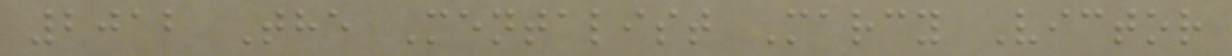2012 The Mentalist Marcy Victor
